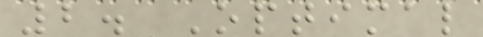2. Optimal
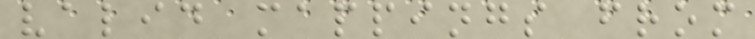valid mappings from
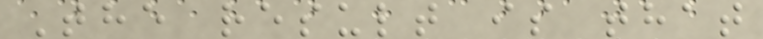The result is that
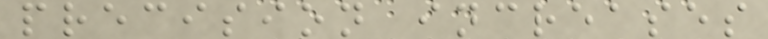precision increases
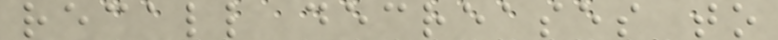recall decreases to
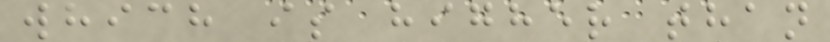which is higher than
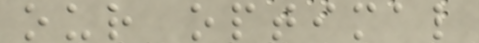our optimal
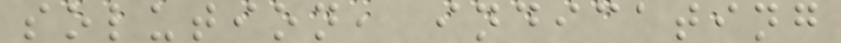solution, indicating
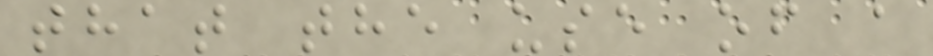that the use of a
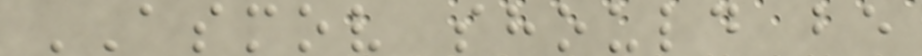ASMOV should be
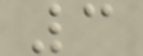3
